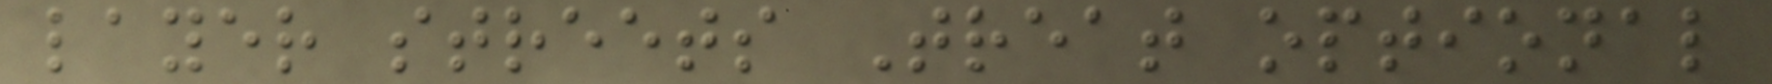layer streets Treat optional
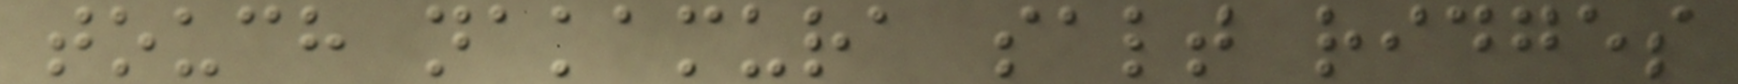touch nakamura salt ridges
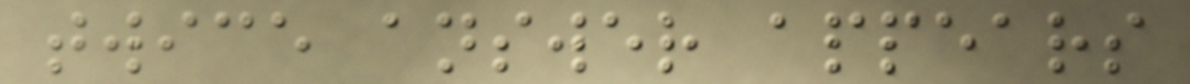twice answer appears
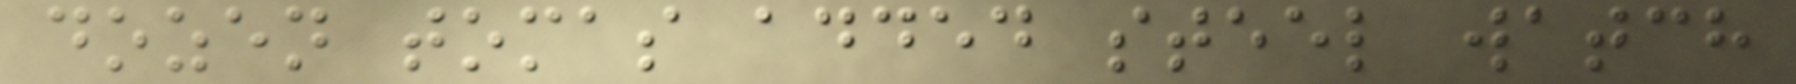dozen tomas added steel watch
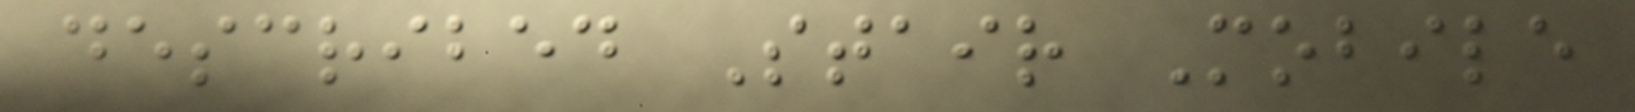described Stair Mobile
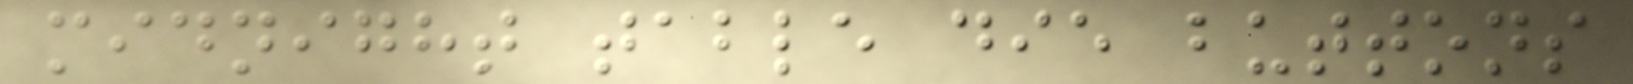midnight table die buttons
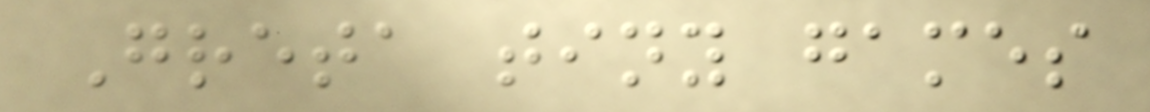Greta tiny games
